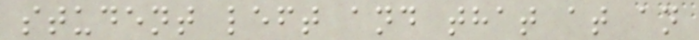student left and that at an
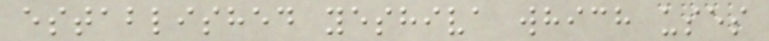established yeshiva which uses
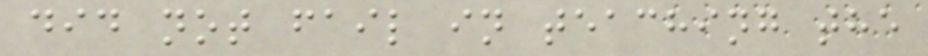did not fail in teaching the
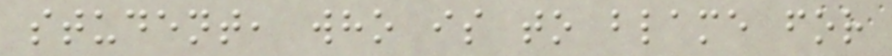student, who is to blame for
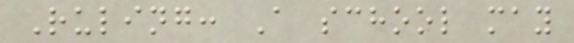Ruling: A school may
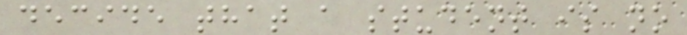decide that a student is no
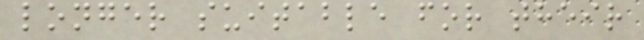longer suitable for their
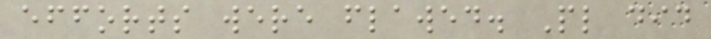efforts were flawed. Pl did
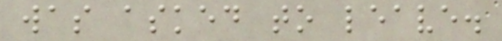was asked to leave.
